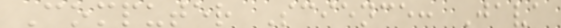Computer Science: Java
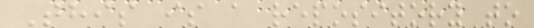This is a repository to
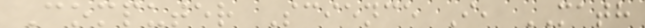Computer Science I, MATH
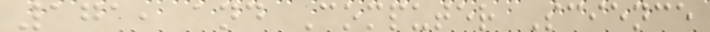171, and Computer Science
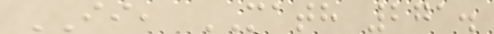II, MATH 271.
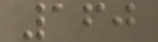160
